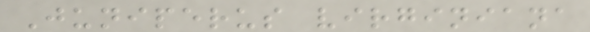Juniperus virginiana
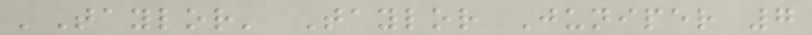'Taylor' Taylor Juniper 7
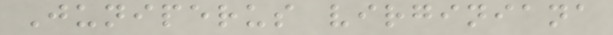Juniperus virginiana
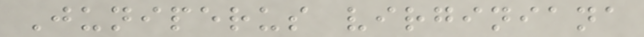Juniperus virginiana
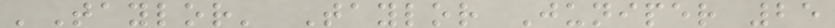'Taylor' Taylor Juniper 25
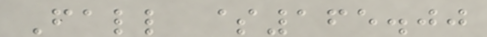Fall $165.00
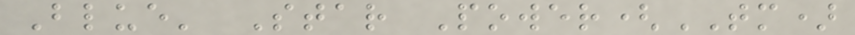Blue' Star Power(TM)
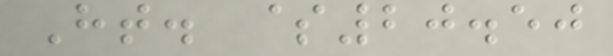Ht. $20.50
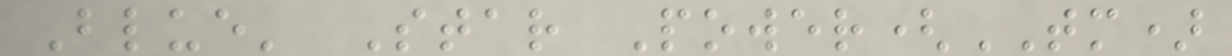Blue' Star Power(TM)
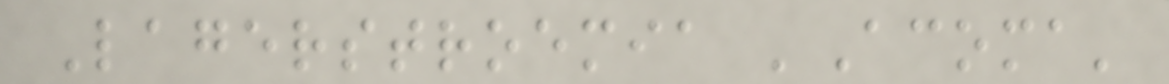Lagerstroemia 'Acoma'
